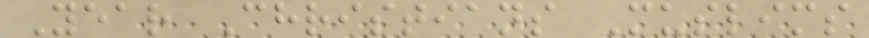Year Christians Muslims
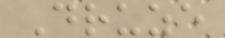Druze
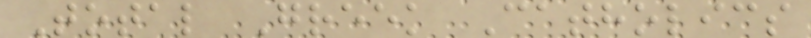Total Greek Catholics
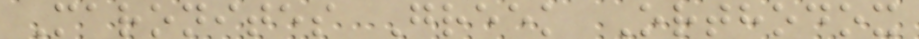Maronites Greek Orthodox
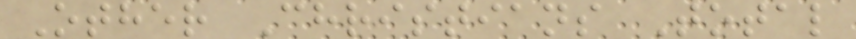Other Christians Total
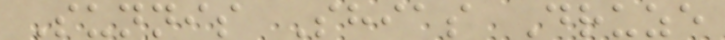Sunnis Shias Druze
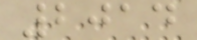2014
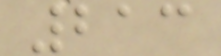213
